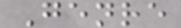Genre
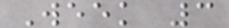Week 3
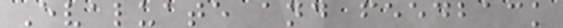Evaluate and feedback
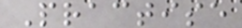Practise
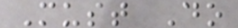Must Do
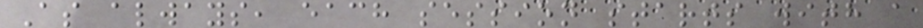As always, each session starts with a
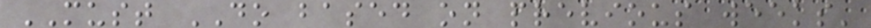MUST DO based on previous weeks'
